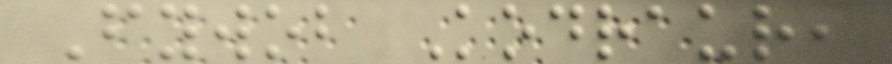Fywob Kodraur,
